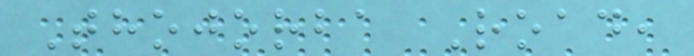Thojorba Road,
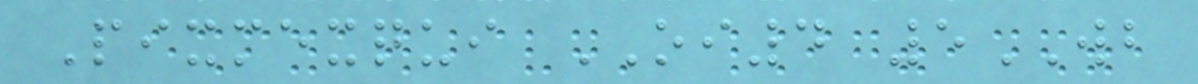Pixmexqui OI4 5WB
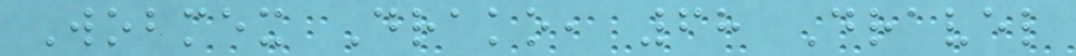Wobmex Drako, 68 Dravel
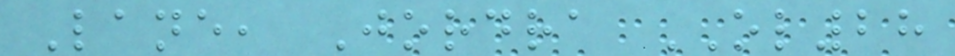Lane, Jordra OL28
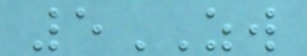5ZW
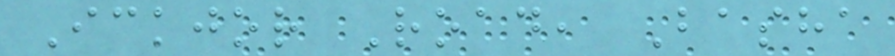Ickjor Road, Basha
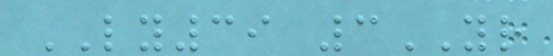LY39 3YR
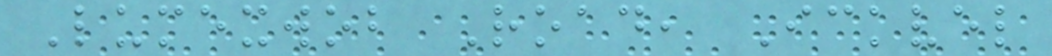Lumexwob Road, Ickvel
